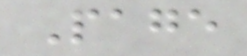Page
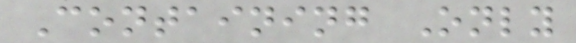Containing Only
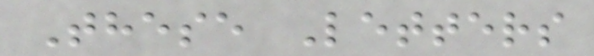These Letters
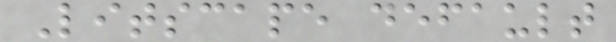Litscape default
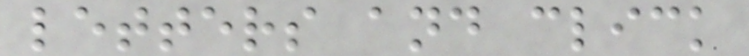letters and click
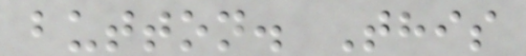button. This
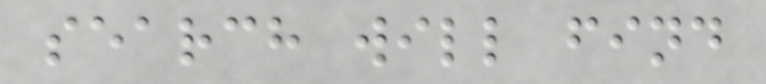search will find
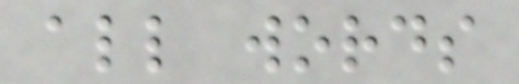all words
